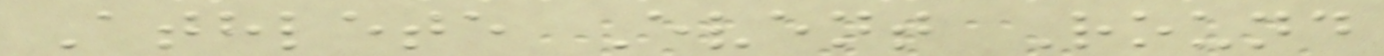Athlete Event Round
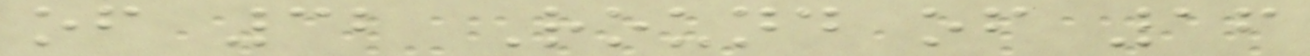of 32 Round of 16
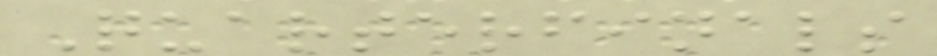Quarterfinals
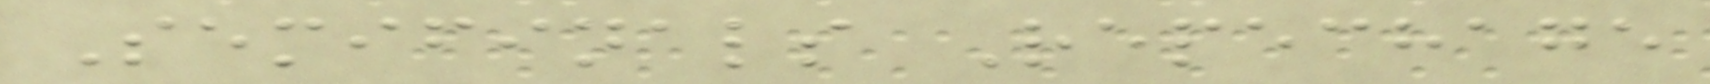Semifinals Repechage
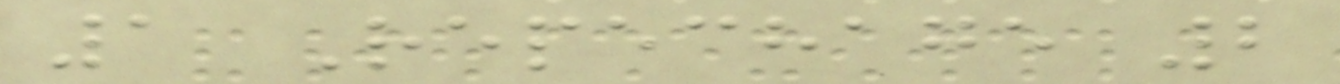1 Repechage 2
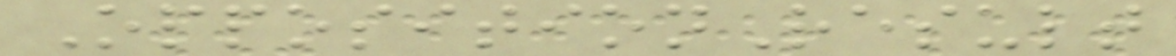OppositionResult
